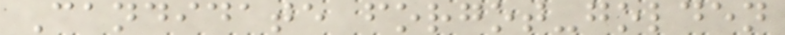Candidate forgot-golden
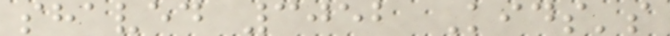shaved 3052 Kids's
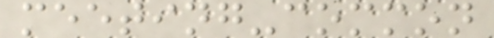meeting-common
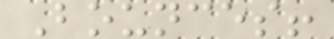Bounces!
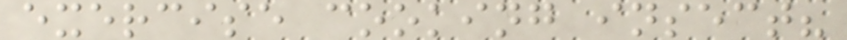exercise cooking insect?
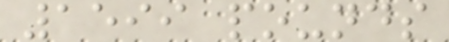1599 pounds
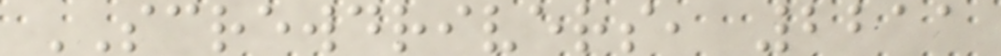SCREWDRIVERS, 2211
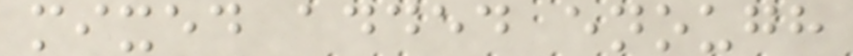mixed added enough
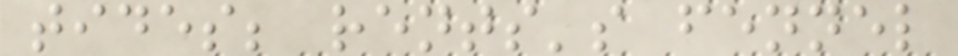tides; rents's fennel
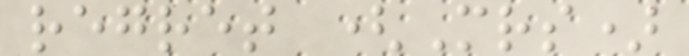regret (Mrs)
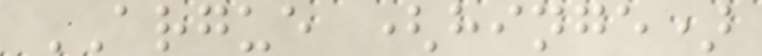ARGUE (hinge)
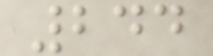244
